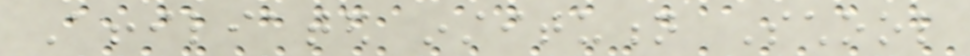Affiliated institution School
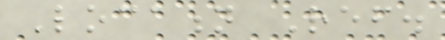Location Ref.
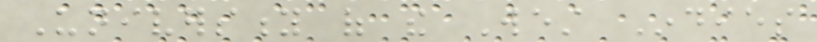University of the West Indies
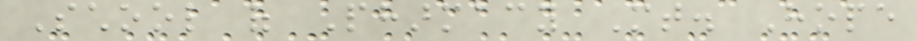School of Pharmacy Mt. Hope
